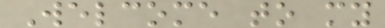Welcome to my
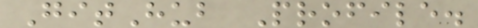GitHub Profile.
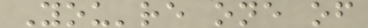You're one of
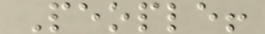People!
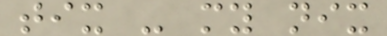tix - my nix
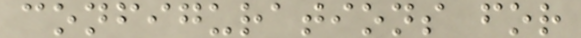configurations for
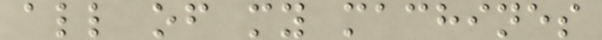all of my machines
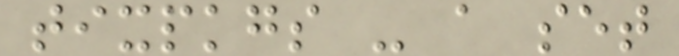tixpkgs - a set
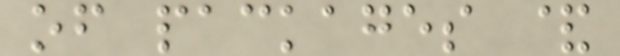of packages &
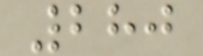280
